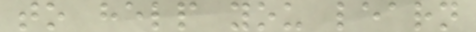to help you learn
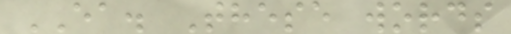EA. These words
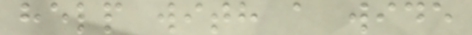help with a wide
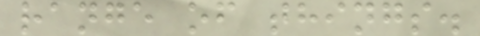range of things.
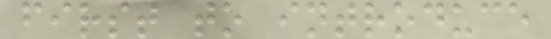first to introduce
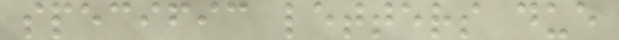specific letters due
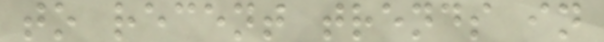to recent trends in
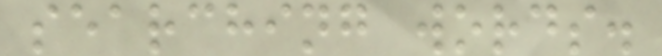searching words.
